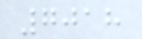7018
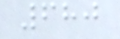680
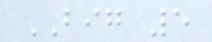BIG 5
